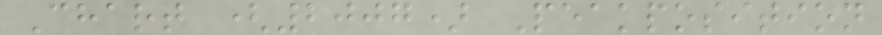Chart (2007) Peakposition
